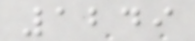1249
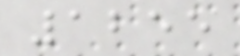1255
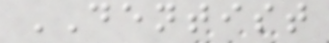DENTIST
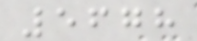5678
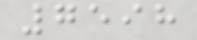7598
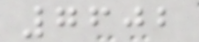7602
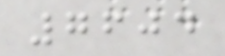7604
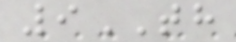9TH
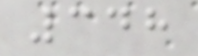348
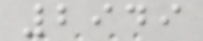2949
